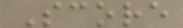Score
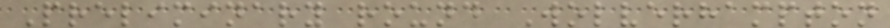Preliminary round Wolverhampton
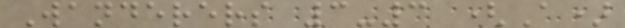Wanderers 3-3 (A)
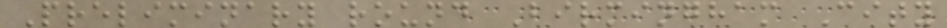Preliminary round Birmingham City
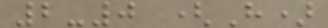2-0 (H)
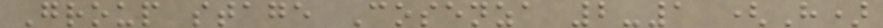Group stage Cosenza 2-1 (H)
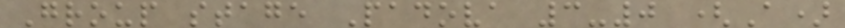Group stage Padova 3-0 (A)
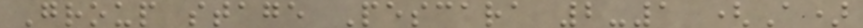Group stage Pescara 2-1 (A)
